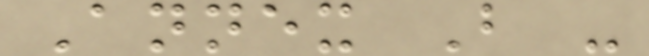Annex B -
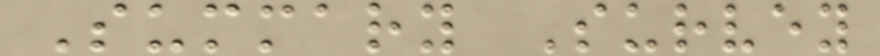Summary Survey
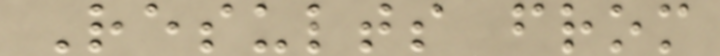Results from
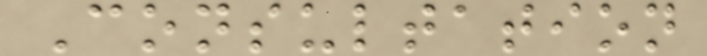Consultation
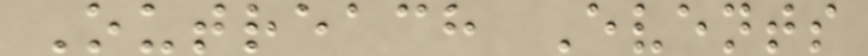Outreach Events
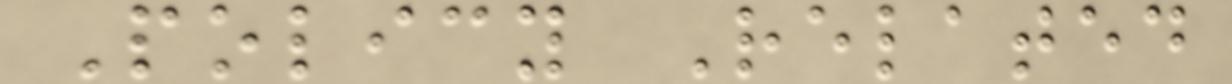Policy Related
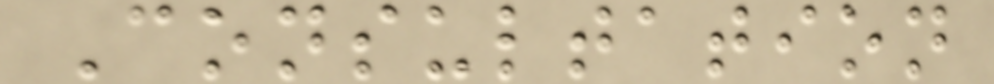Consultation
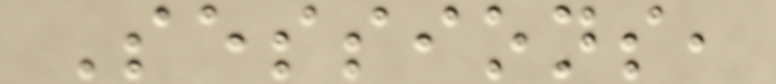Sessions,
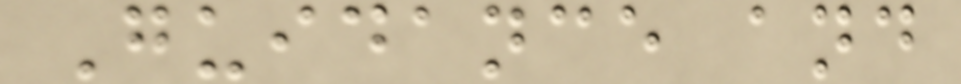Guidance and
